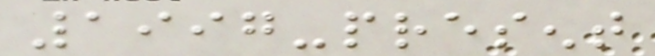1997-present
